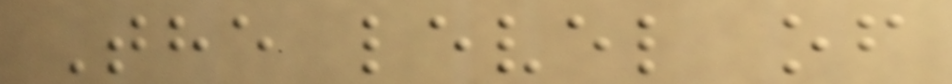The level of
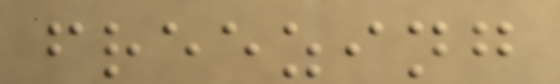freezing
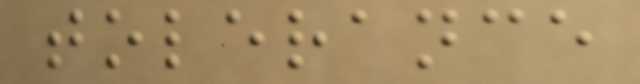tolerance
